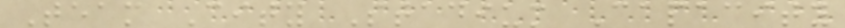Team City Stadium Capacity
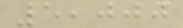5,000
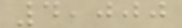4,000
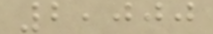2,000
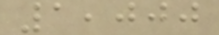1,000
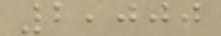2,000
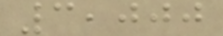3,000
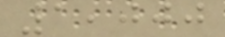1,000
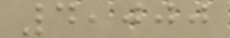4,000
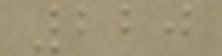220
